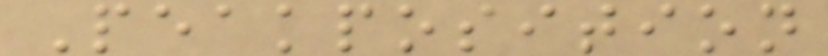Peakposition
